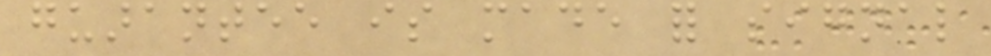guarantee is made for signal
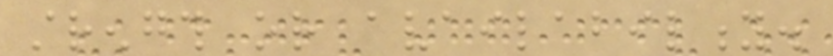strength or availability.
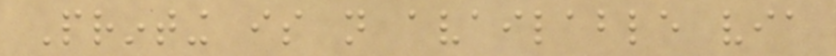Printing is not available via
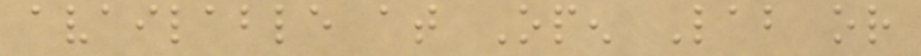available at Open Lab or
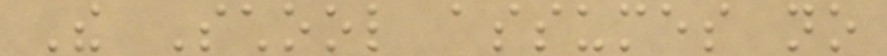The School assumes no
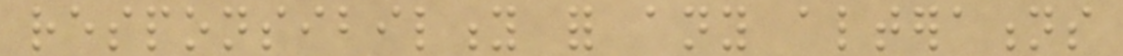responsibility for any alterations
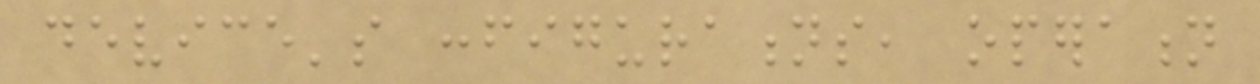device's configurations, operation
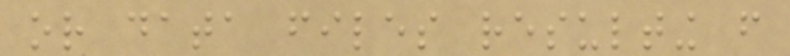or data files resulting from
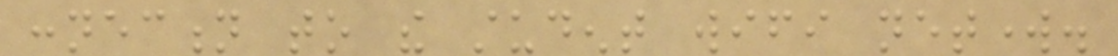connection to the student wifi network.
